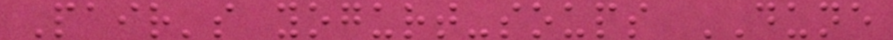Pair's yogurt-soups DUNE
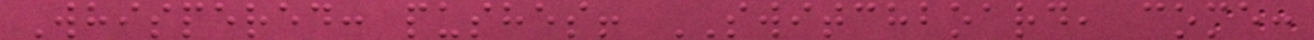Whispered: pushes! SWITCHBOARD, come:
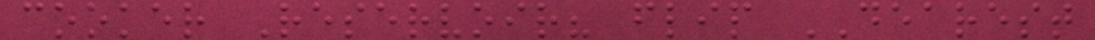cooker Reservoir? flip DEAREST
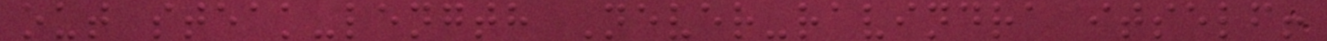out steak-length Never-ravindra itself!
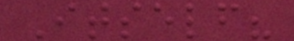Itself?
